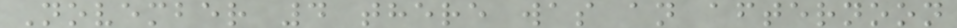November 4 there was an afternoon
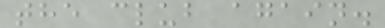the club again.
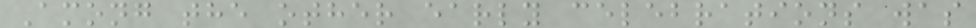Among the other early celebrations was
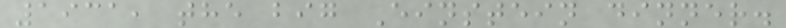1931, the big Einstein dinner.
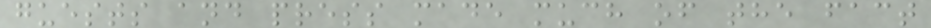guests and press made much of the fact
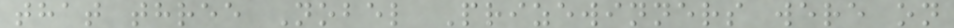that three Nobel Prizewinners were on
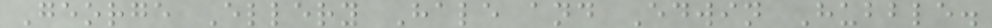George Ellery Hale and Edwin Hubble.
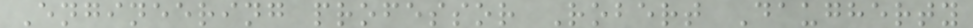Engineering professor Robert Daugherty
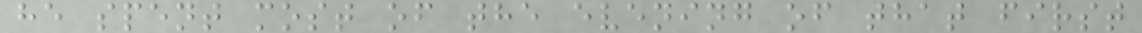he spent most of the evening of that first
